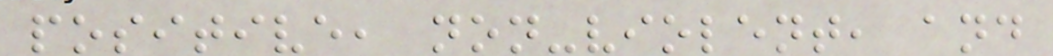positive, non-violent, and
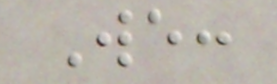We:
